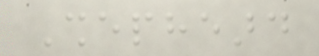Shepheard
